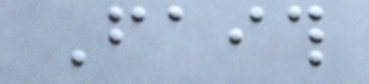Faith
